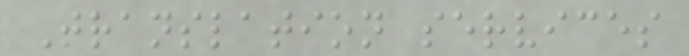Translation services
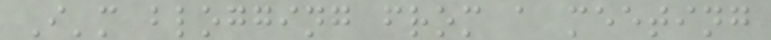I'm blogging from a meeting
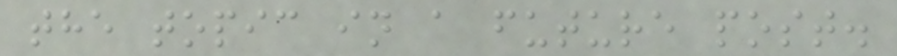the topic in a future post.
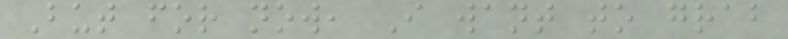But for now, I want to grab
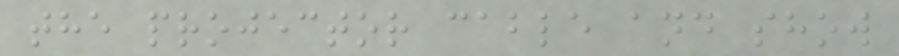the projector cable and show
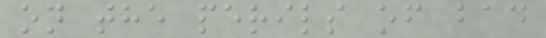on the perils of bad
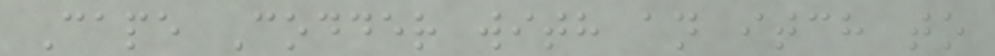Cape Codder with an itch to
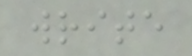write
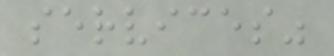services"
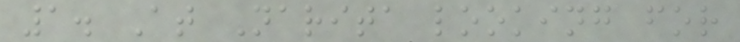1. At Narita looking for
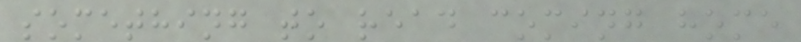something to read coming home
